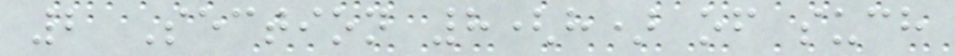2 Section 8(h) of such
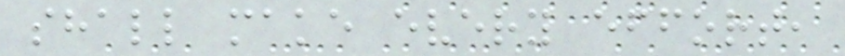shall make every effort,
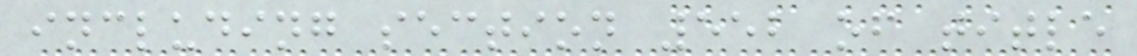including section 552 of title
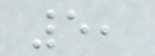5,
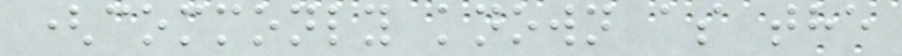(commonly known as the
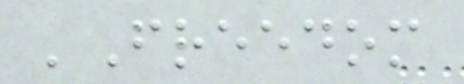'Freedom
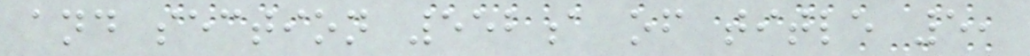and section 552a of title 5,
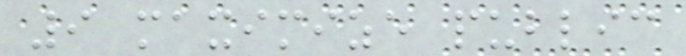9 maximize public
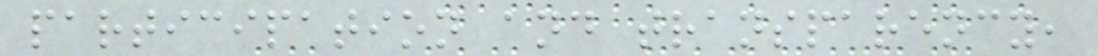participation and transparency,
